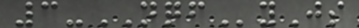3-NQFyJs
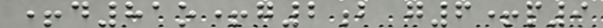+d81o+g2b g6+p9
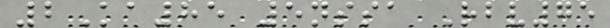2Ka85 5nssa Rbv75
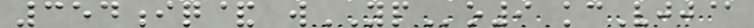354iq& wYPo9 kcVjj@
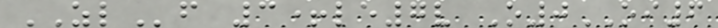ZLf 3+le7v O0OI6
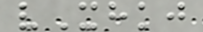vXhkj
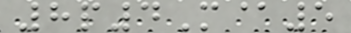8p4M@5
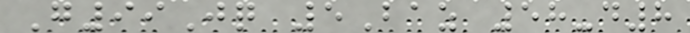G99Jq 5Baz 58-d8
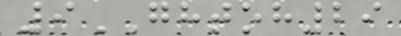9GHTOH29
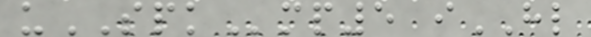uSPKmp5 iHL
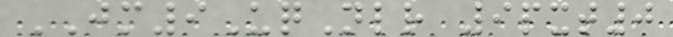JM9UqNlr 9pxt0
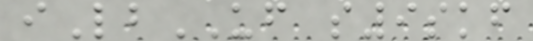iLbUF s9skf
